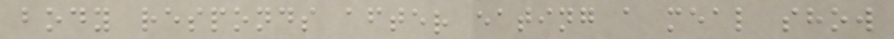body responds after eating a meal show
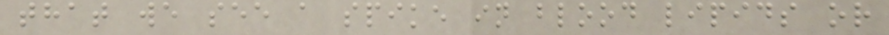that we see a spike in blood lipids or
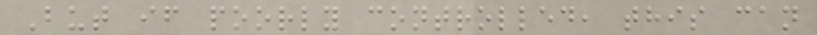But if poorly controlled, this can
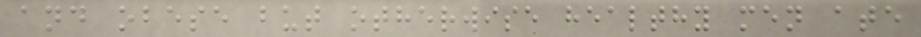and obese but otherwise healthy men ate
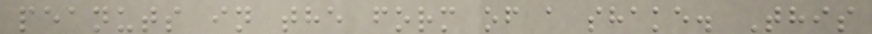peanuts in the form of a shake. This
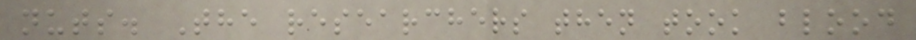nuts. The researchers then took blood
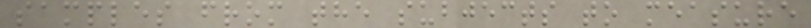samples from the subjects to measure
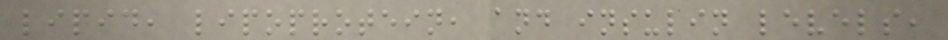lipid, lipoprotein, and insulin levels,
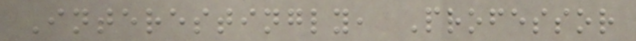Interestingly, Professor
